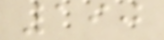190
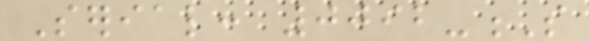Serial: 0092-S
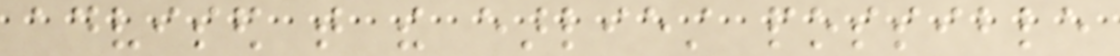advised that the earliest possible
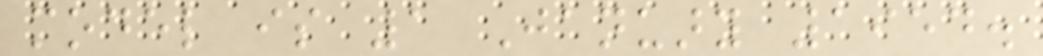model is 1 January 1954.
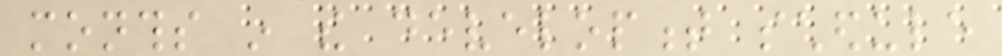months in the development schedule
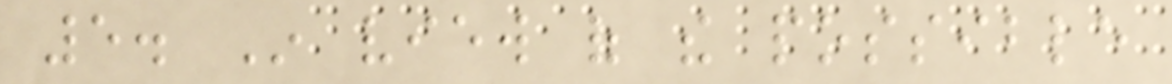5. In view of the possible
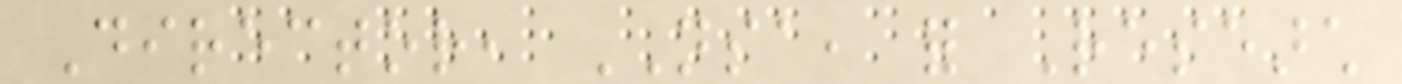Director, NSA, for Research
